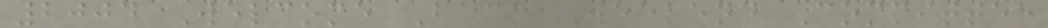2004 Welcome Back Weekend Committee
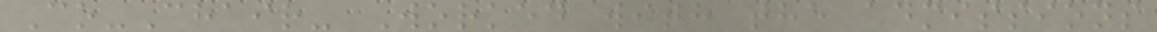Co-Chair- Worked with the admissions
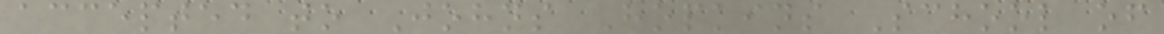accepted to Johns Hopkins School of
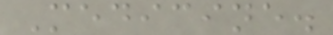Medicine.
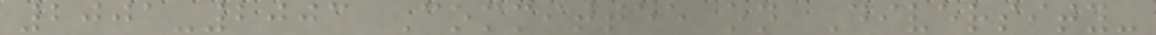2001-2003 Committee on Diversity-
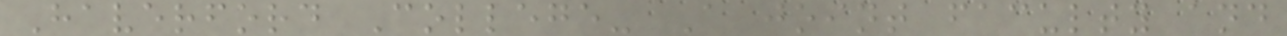Haverford College- A joint faculty and
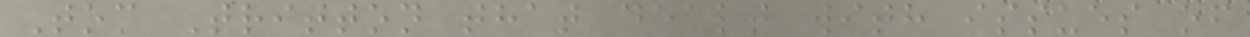Tom Tritton that dealt with issues of
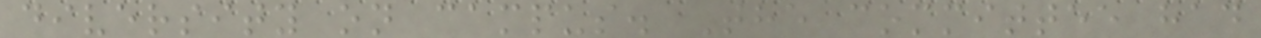diversity on campus. The committee had
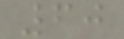60
